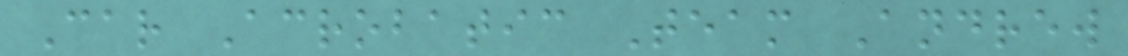Car Acrobatic Team Andrew
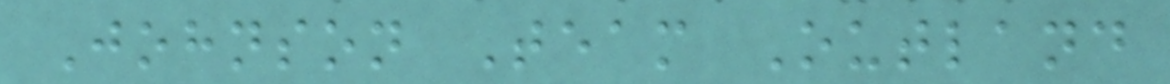Johnson Team Outland
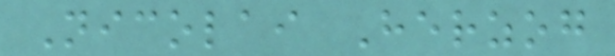Nicolai Herzog
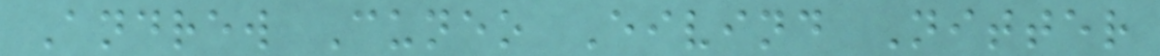Andrew Cuneo Eivind Nitter
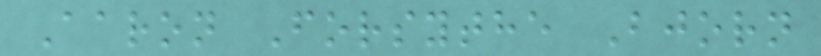Aaron Forsythe Bjorn
